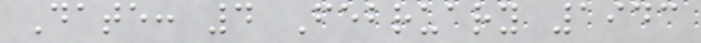Date: 4 February 1943
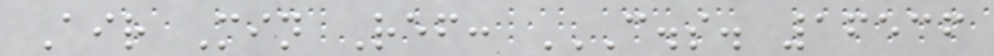Air Min Ref: C.S. 16536
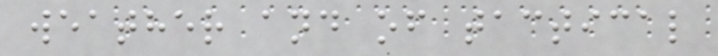weather and of tactical
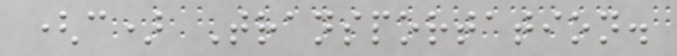(c) Transportation.
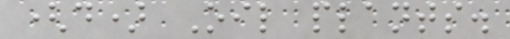(d) Oil plants.
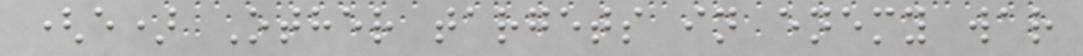(e) Other targets in enemy war
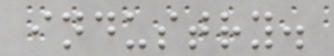industry.
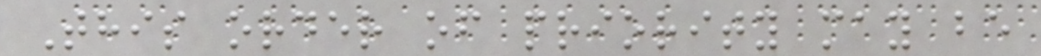This order of priority may be
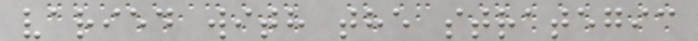varied with the strategic
